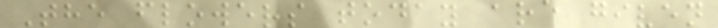The flowers today are given
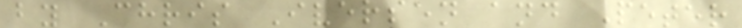by Chris Iversen and Peter
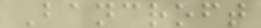Bancroft
